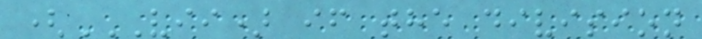(VII) IF THE DIVISION
